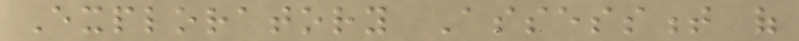Exploratory Assessment of
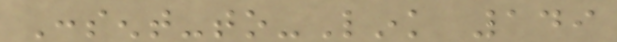Consent-to-Link 149
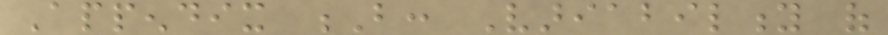Appendix B: Variability of
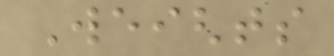Weights
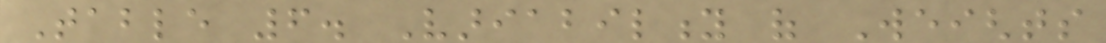Table 6. Variability of Weights
